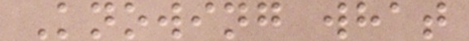Knowing what
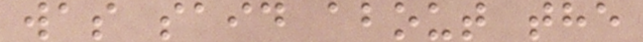was said about the
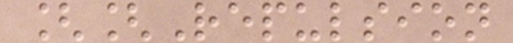[[Repulsion
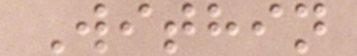Within
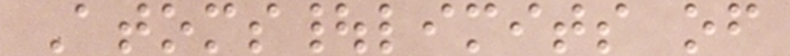Atoms|limits of
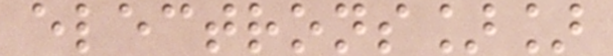electrons]]
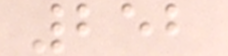252
